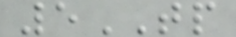5TP
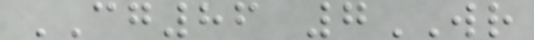CG86 7WR
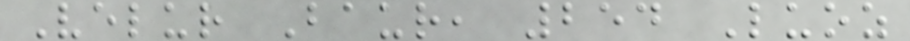Velur Baur, 254 Luoz
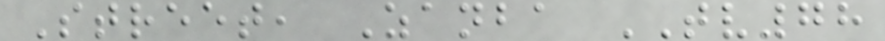Street, Zanba TV78
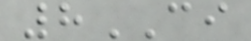8CI
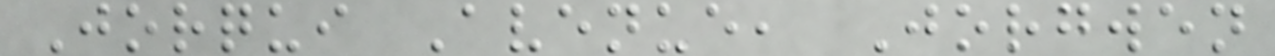Jorqui Avenue, Jorgwen
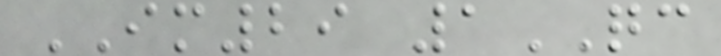IM29 1QC
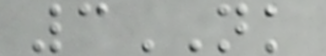3NK
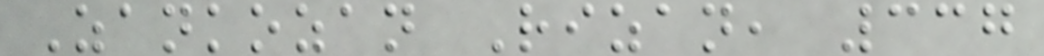Zankozan Rizan, 337
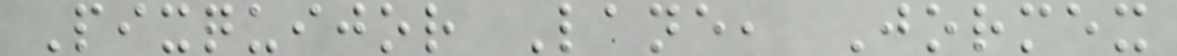Pixquijor Lane, Jormex
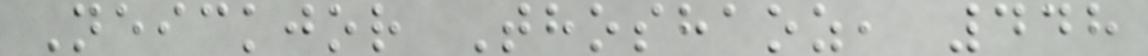Neickjor Thoshaoz, 448
